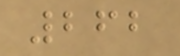262
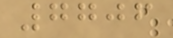7706
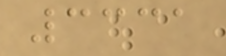3331
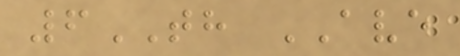6TH AVE
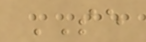SE
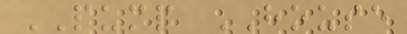PUMP HOUSE
